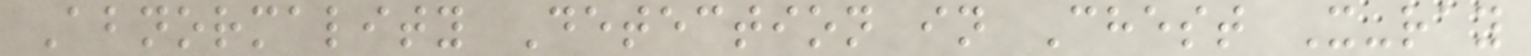Abnormality Detection in Chest X-ray
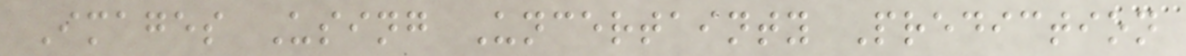Images Using Uncertainty Prediction
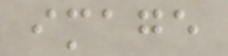image
